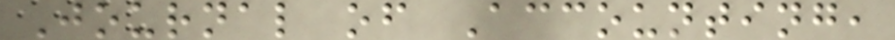Journal of Accounting,
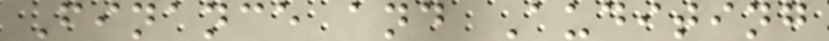Finance and Auditing
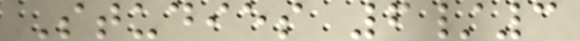Studies 6/3
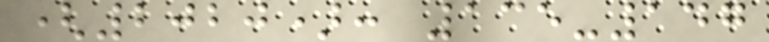(2020): 135-147
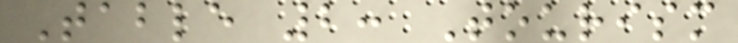Table 2: Tourism
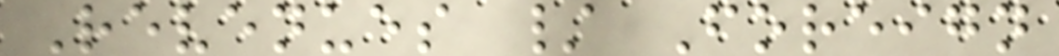Revenues / Foreign
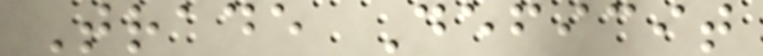Trade Deficit
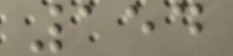154
